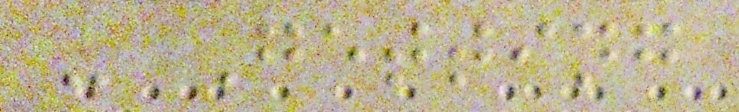- Getting
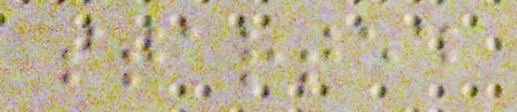started
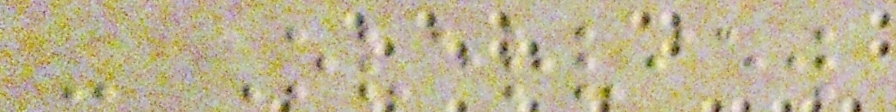- Overview
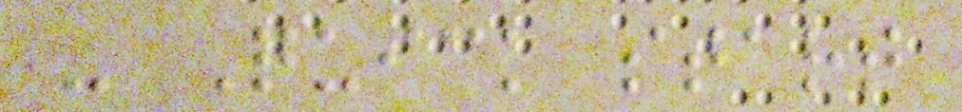- Quick start
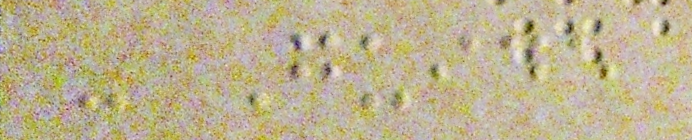- Guide
